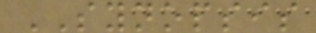SYNOPSIS
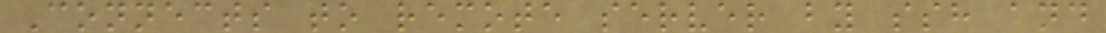Connects to remote server by ssh and
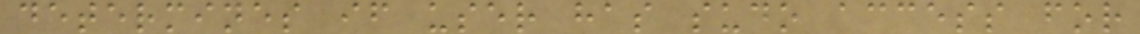determines if user has sudo access for
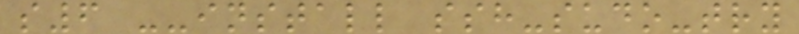s6 --install ssh-sudo-try
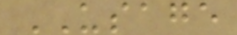USAGE
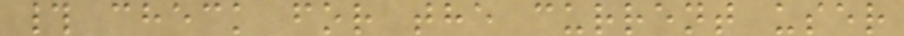# check for the current user
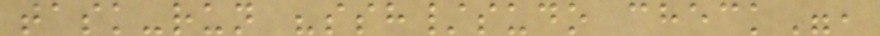task-run "ssh/sudo check",
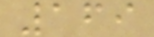169
